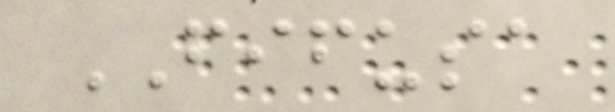FIFUSA
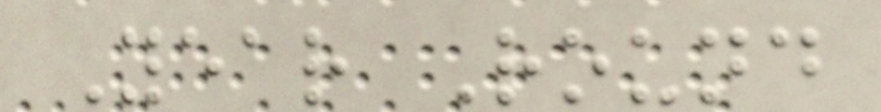Year Round
